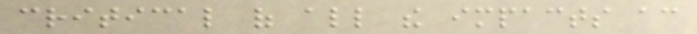critical of all the impacts according
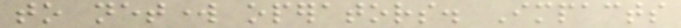to network operators. Impacts
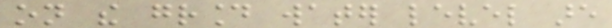on the ground water level are
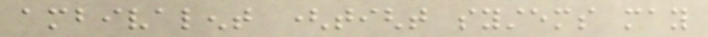ambivalent (tight systems may
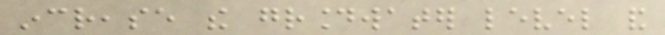increase the groundwater level and
